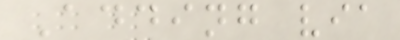Adding via
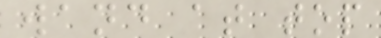wand at top
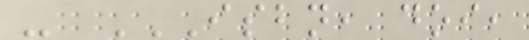- ISBN, DOI,
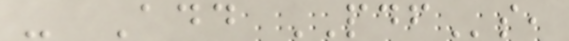- Add PDFs,
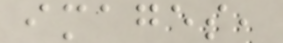images,
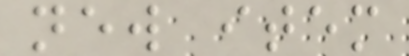new item
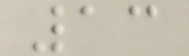13
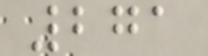271
